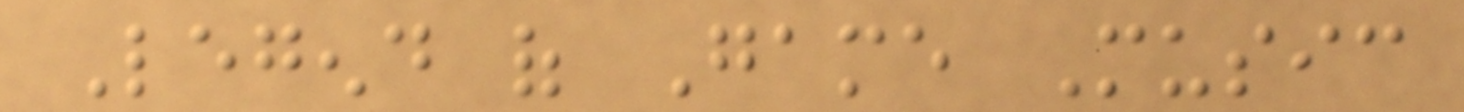Legend of Game Music
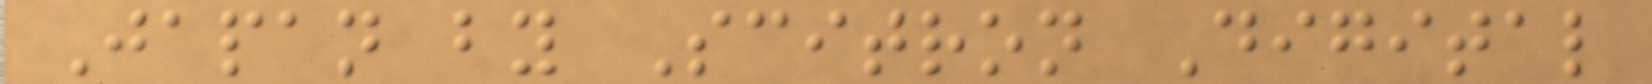Japan by Scitron Digital
